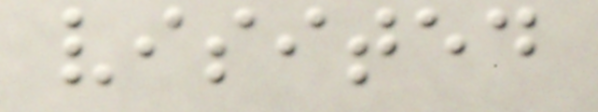visited
